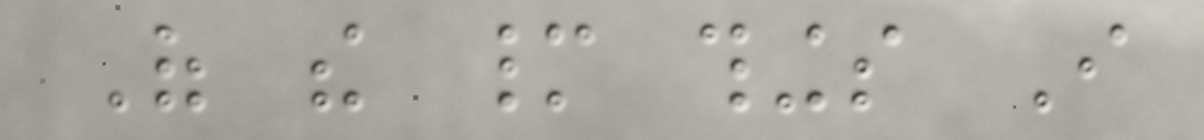Of the many things I
